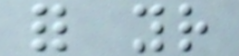for your
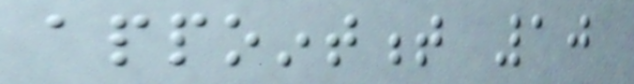appointment 10
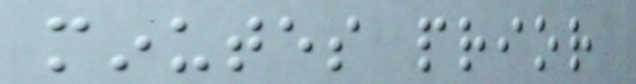minutes prior
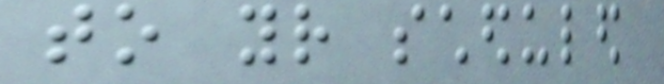to your scheduled
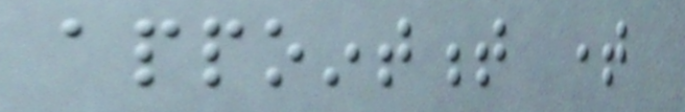appointment time
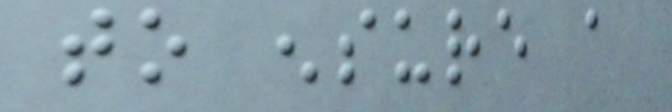to ensure a
